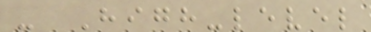- High-level
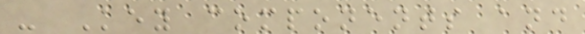- Key components and
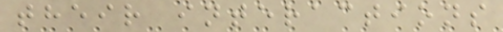their interactions
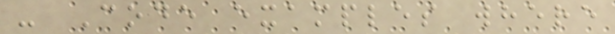- Code examples where
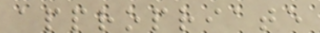appropriate
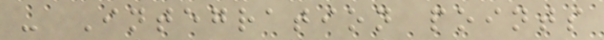- Integration points
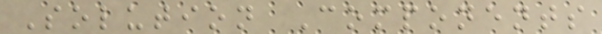Solution Components
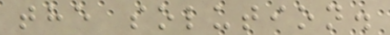the solution.
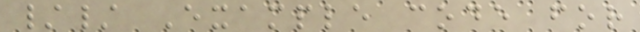// Example code for
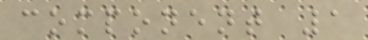component 1
